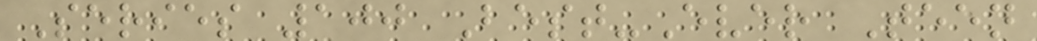Series 100 Best-Ever Teen
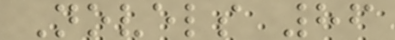Novels 86
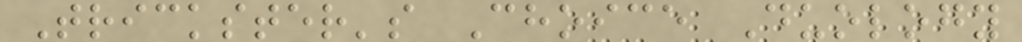Trickster's Choice Duology
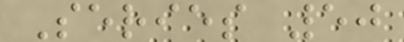Series 50
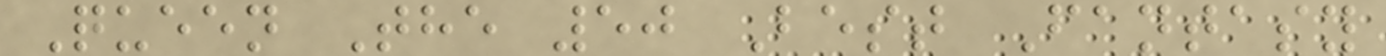Queen The 50 Best Fantasy
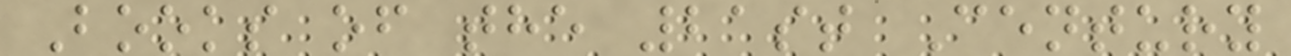Books of the 21st Century
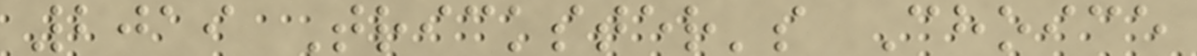2019 Trickster's Choice
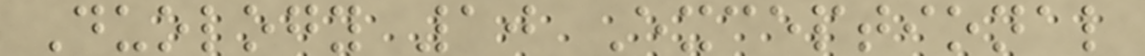Duology 10 Exceptional
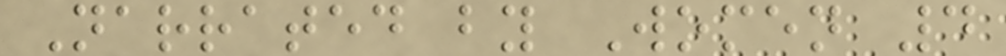Narrated by Women 4
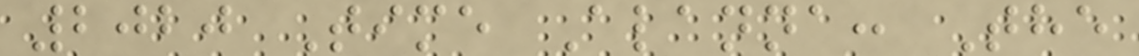2020 Time Alanna: The
